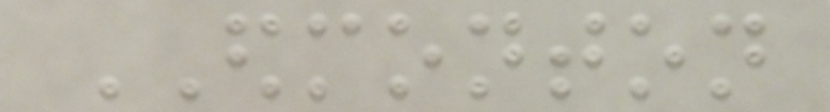EDMONTON
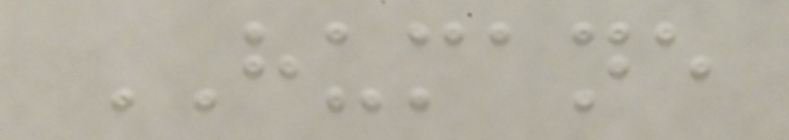HUMANE
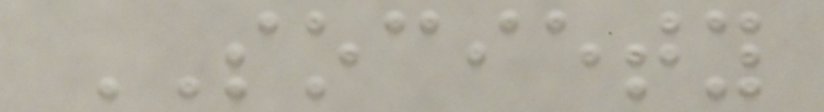SOCIETY
